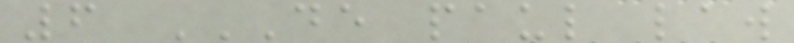6 DE PAUL LAW
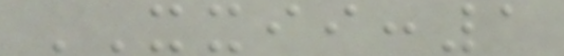XXII:1
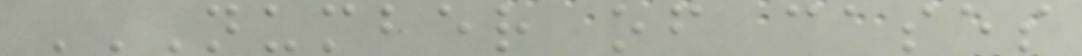NUMBER OF CASES
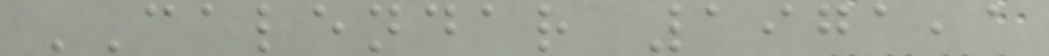CALENDAR 1971,1
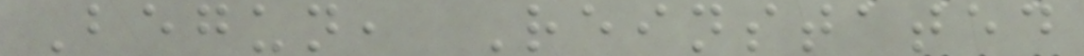Begun, Reinstated
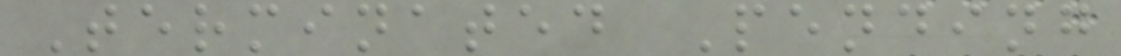Terminated Pending
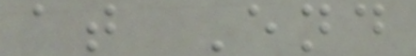at End
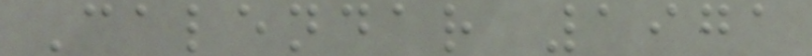Calendar 1971
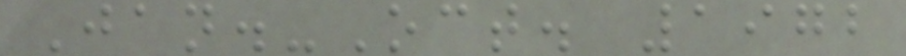Jan.-Oct. 1972
